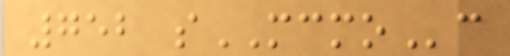752 sMCMOc
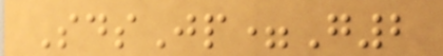SdsJp=G2
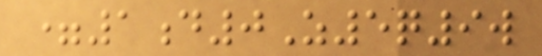=1d0Z5q9w
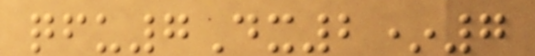qfu7Dx2*7
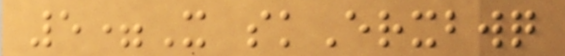5=X skErxbwq
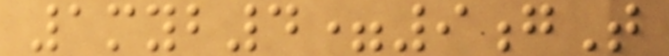1myb4=9gT
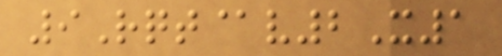9Rqt@v2X1
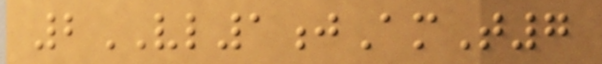2VL1jAmT7
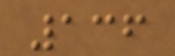136
